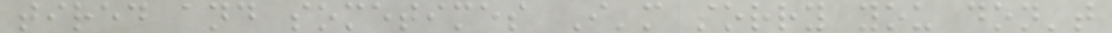tired and sometimes I'm sorry you don't
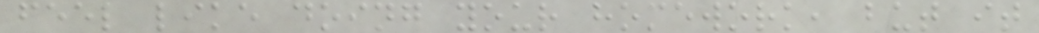feel like doing your homework, but it
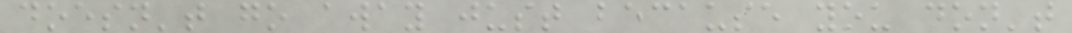doesn't go away just because you don't
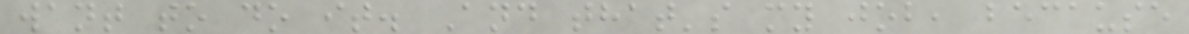want to do it. And that's my job, because
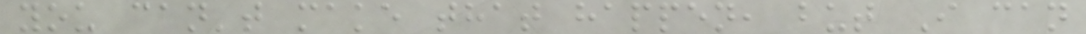you can't make that happen, but I can
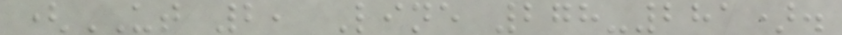(UT 2, Line 278-281).
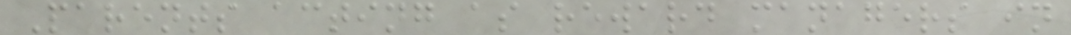Parents acting as reward managers in
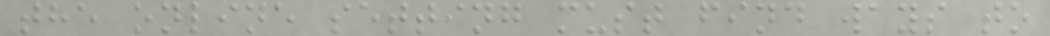the online setting must find ways to
